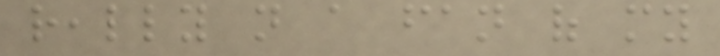really not a fan of my
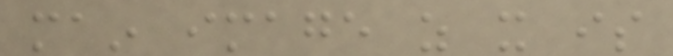main image as it is
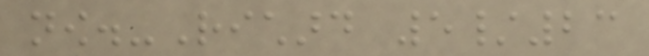now.-Richard 5/23
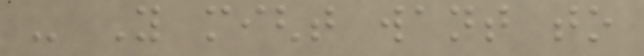- You might want to
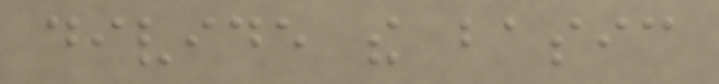divide the basic
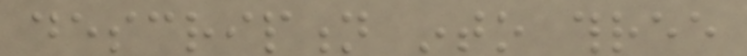description into three
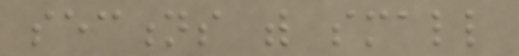sections with small
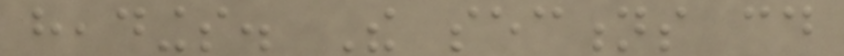headings. The sections could
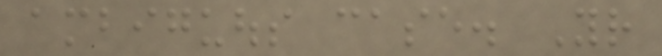ambiguous case. Your
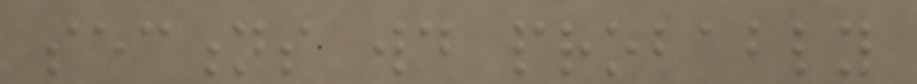sections would probably
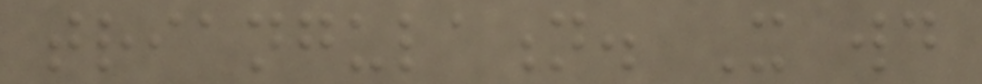triangulation. It would
